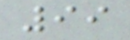99
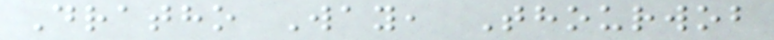Dratho Way, Thourwob
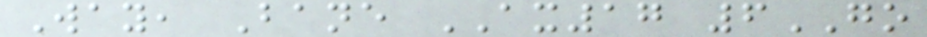Way, Bane AX17 6GO
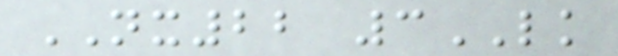NX22 3LK
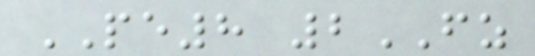PE8 2FZ
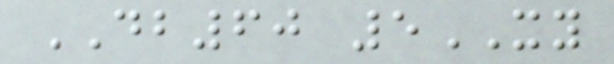DB60 5XY
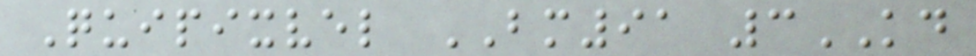Quipixvel BM91 3KD
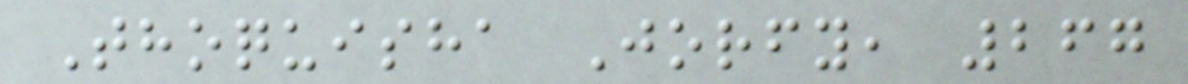Thoquisha Jorfy, 267
